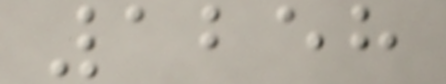1258
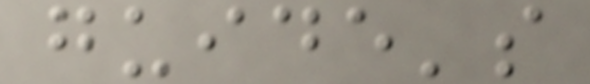guide's
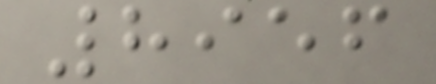8956
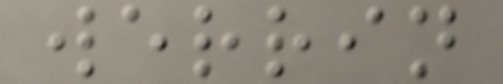werrin
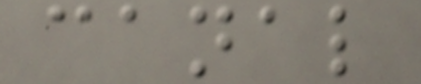canal
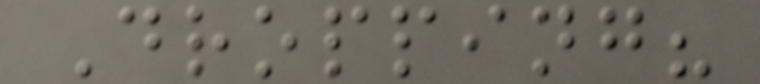Dropping?
